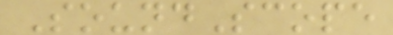SoundScope
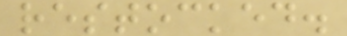restocked.
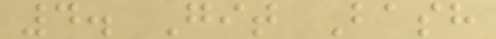4. Git Bash
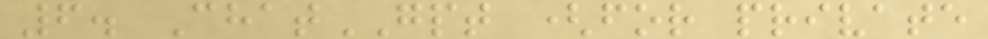6. ChatGPT (for private
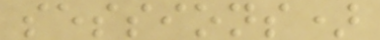sessions)
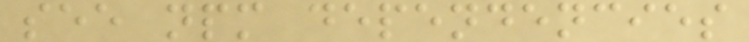see npm dependencies
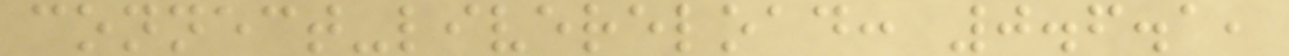connect-livereload: 0.6.1,
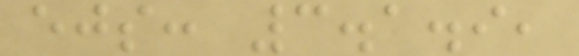ejs: 3.1.9,
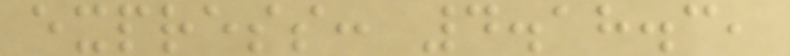express: 4.18.3,
